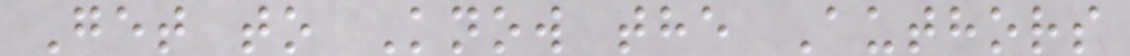Get to Know the Authors
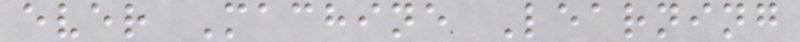ever Machine Learning
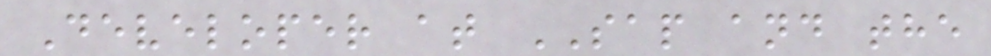Developer at SAP and the
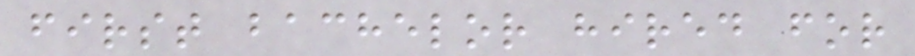first bachelor hired for
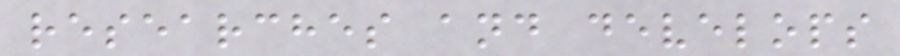researches and develops
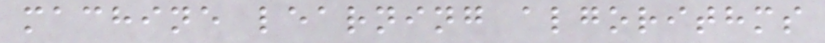machine learning algorithms
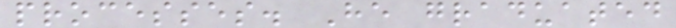processes. He graduated
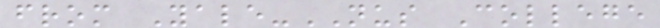from Yale-NUS College
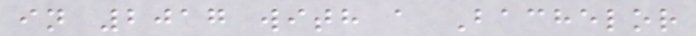in 2017 with a Bachelor
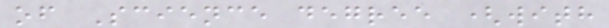of Science degree (with
